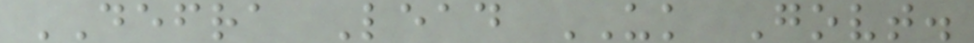DEFRA Lead UK Govt.
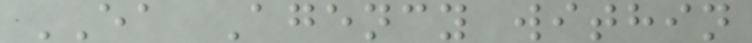EA Agency within
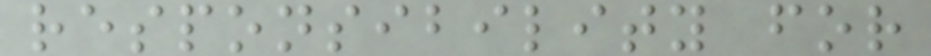responsibility for
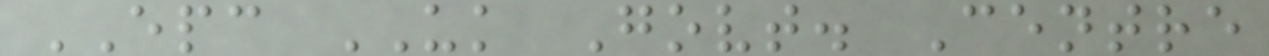EPC UK Govt. Centre
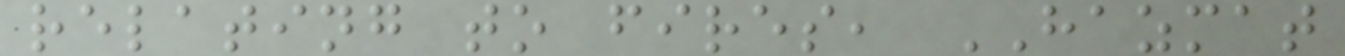relating to fires, HAZMAT
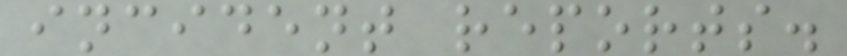incident reports.
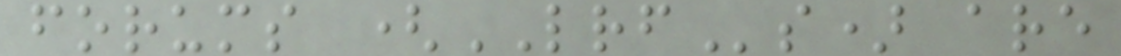forums (LRFs) are
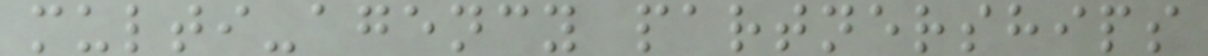multi-agency partnerships
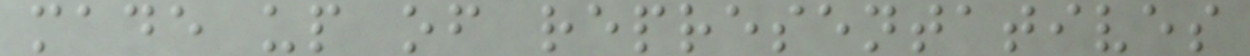made up of representatives
